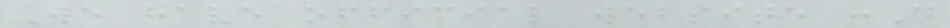We have official website :D
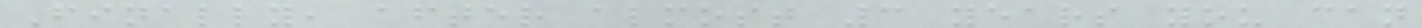Finally, after almost 3 years you can
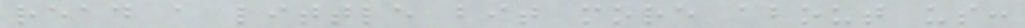read a little bit more about us:
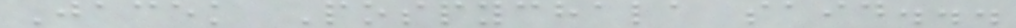Jacek Pospychala said...
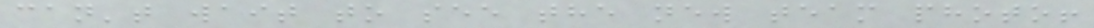can't wait to see the new team photo!
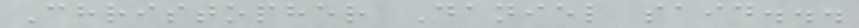Christopher Daniel said...
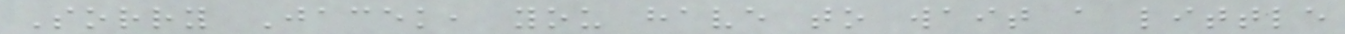Sorry Jacek, you have to wait a little
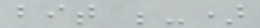bit ;-)
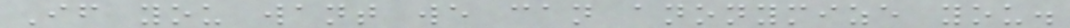If you want we can anonymize you.
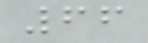66
